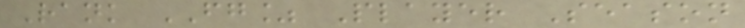Rank FG% Player Season
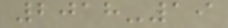2018-19
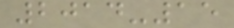2014-15
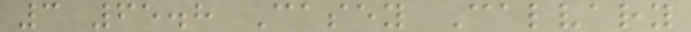3 65.8 Casey Calvary
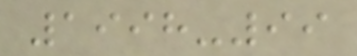1998-99
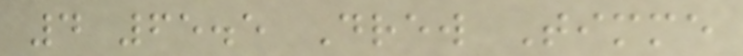4 65.5 Drew Timme
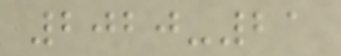2020-21
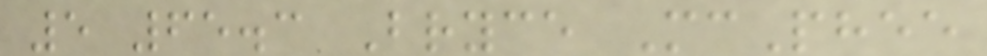5 65.3 Bryce McPhee
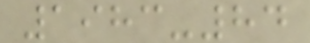1983-84
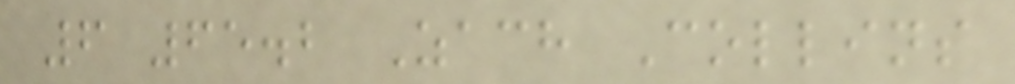6 65.2 Zach Collins
